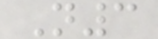N3
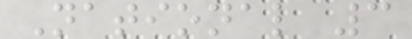National 3
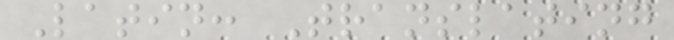Latin: Translating
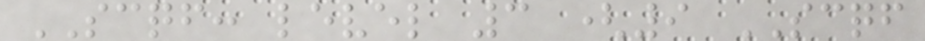SCQF: level 3 (9 SCQF
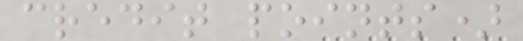credit points)
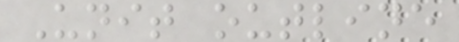Unit outline
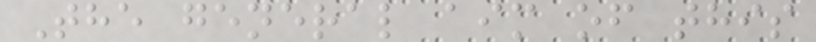The general aim of this
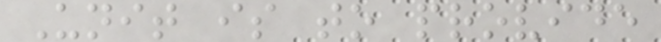Unit is to provide
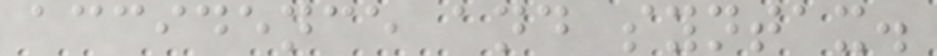accidence and syntax.
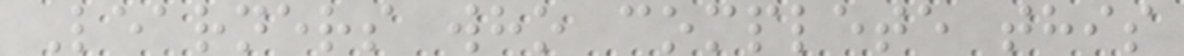Learners who complete this
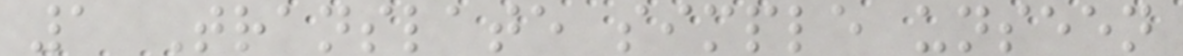1 Translate simple unseen
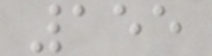155
